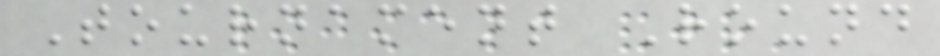Tournament Round
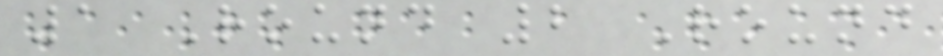1 Round 2 Round
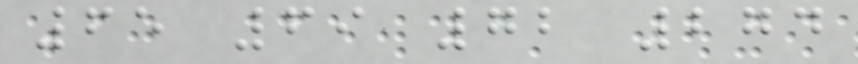65 69 72 274
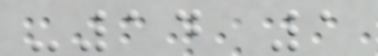-14 1
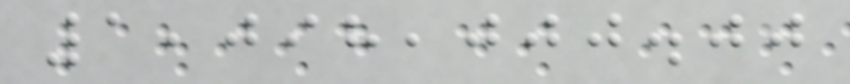1,098,000.00
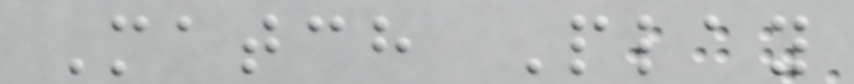Match Play
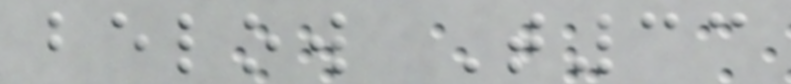below T33
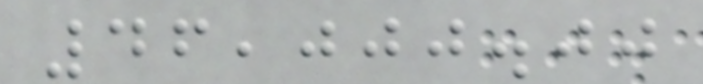46,000.00
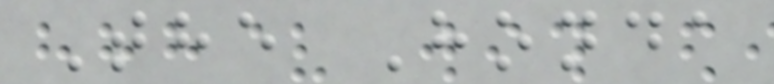The Honda
